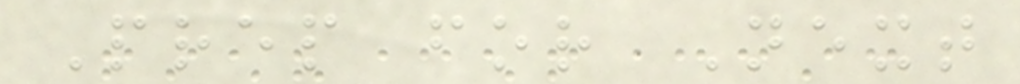Prep for Next
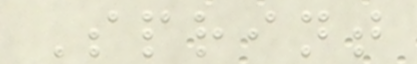Sprint
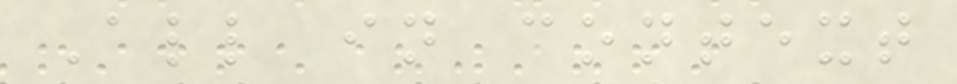All in context
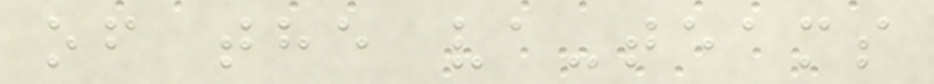of the va-teams
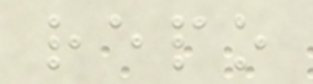repo
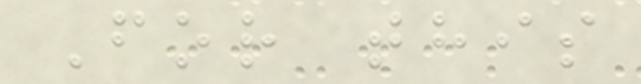For this
